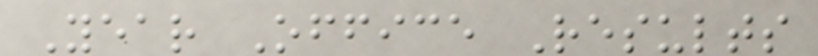Year Office Results
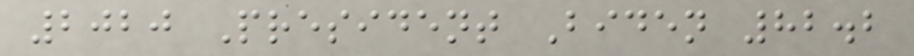2020 President Biden 82.2
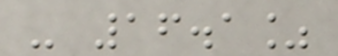- 16.1%
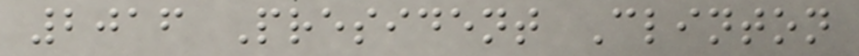2016 President Clinton
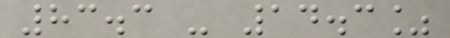83.3 - 14.3%
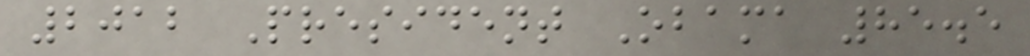2012 President Obama 85.5
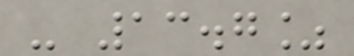- 13.7%
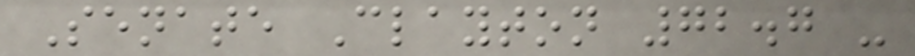Senate Clayton 72.7 -
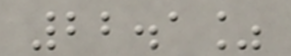22.1%
